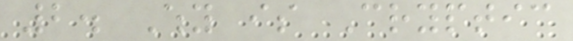2. Why is Cryptic
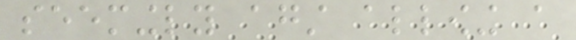seemingly against allowing a
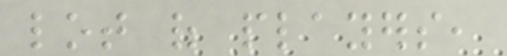lot of players,
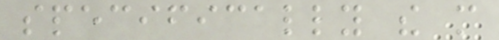specifically the more
